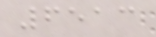6513
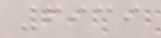6939
